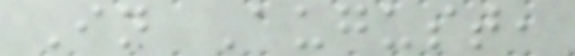In August,
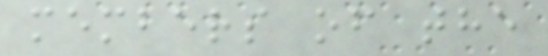members of the
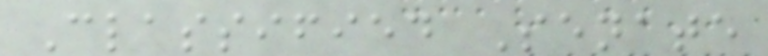Classified Senate
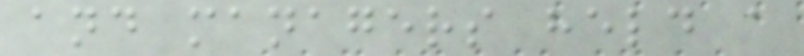and managers held a
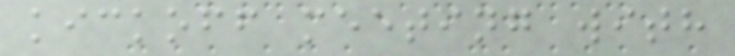kickoff meeting with
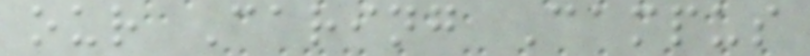our Caring Campus
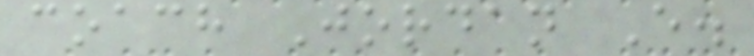coach Jordan E.
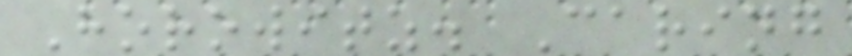Horowitz. Caring
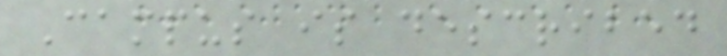Campus is described
